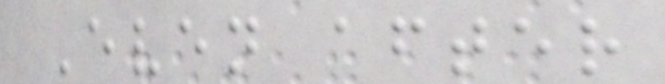Even after
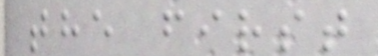the first
